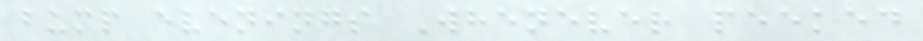bump evenings Whenever peeked
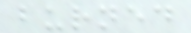burned
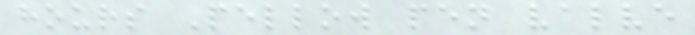hours Pellow pen valve
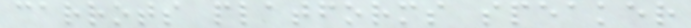carrots platforms speaker
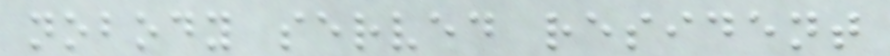nobody served resident
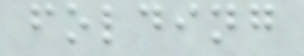folding
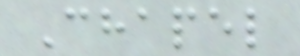Chapel
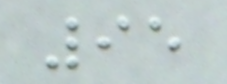95
